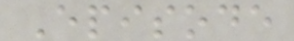Episode
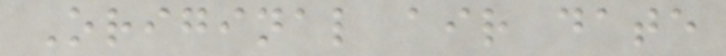Original air date
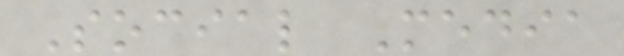Social Media
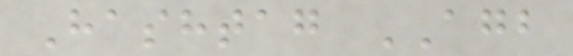Hashtag AGB
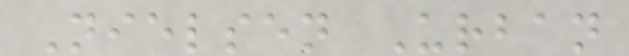Nielsen Urban
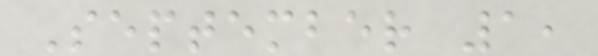September 1,
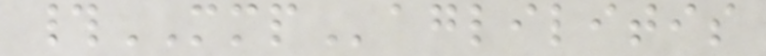#MMPaglilitis
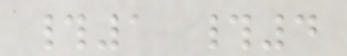#1 #4
